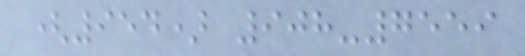(954) 908-7559
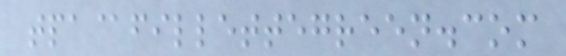tpa@fillettegreen.com
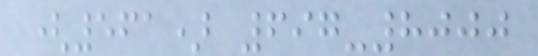(561) 697-8000
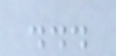...
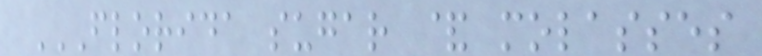FLORIDA SUGAR & MOLASSES
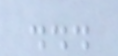...
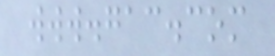www.gac.com
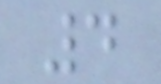4
